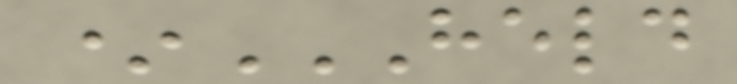*HELD
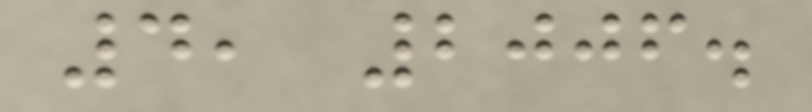4, 2006.
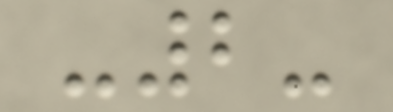-2-
